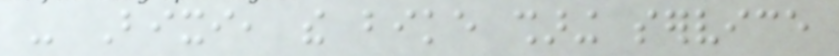- Bixi, the bike sharing service
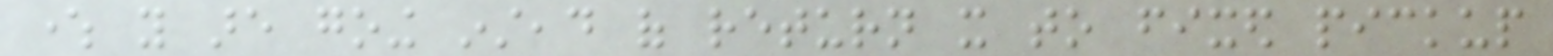where you are going instead of return it to fixed pickup
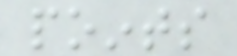points
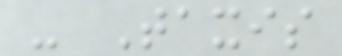- Taxis
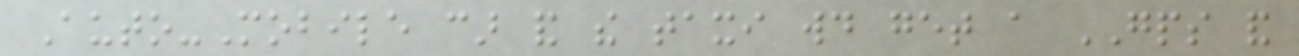Auto-Mobile car and the taxi would get a GPS and
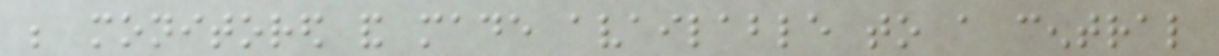be monitored and made available to a central
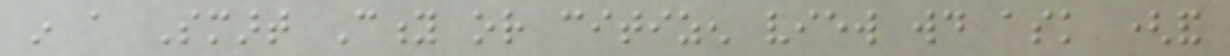in a Smart City or citizen view would ask (and
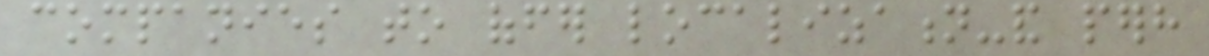companies to offer localization-and perhaps
